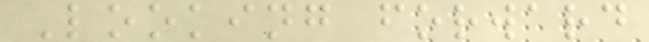Looking forward
